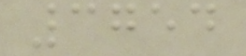3754
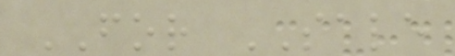FOR SALE
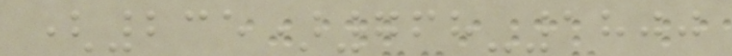(235)768-1800
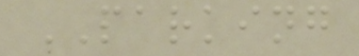PARKING
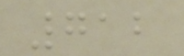712
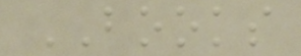BOOKS
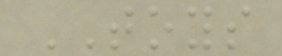TOYS
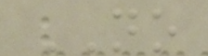NO
